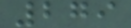279
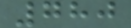780
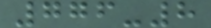776-8
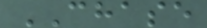CHASE
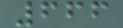666
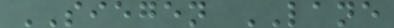SIEGEN LANE
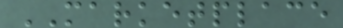MARKETPLACE
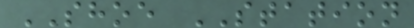SHOE STATION
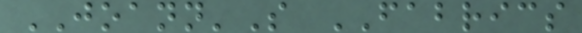JOANN'S FABRICS
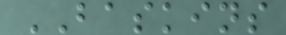BASKINS
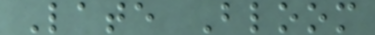Late Bloom
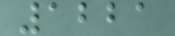1221
